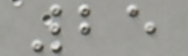25
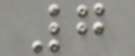7
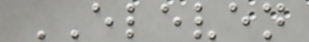ELEVEN
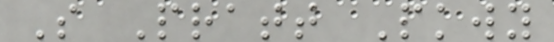S Pratt Pkwy
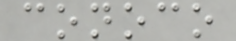conoco
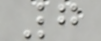7
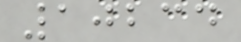10234
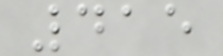415
